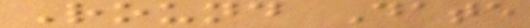Round Date
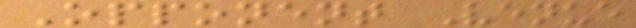Opponent Venue
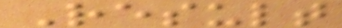Result
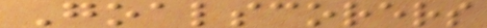Goalscorers
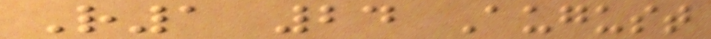R1 24 August
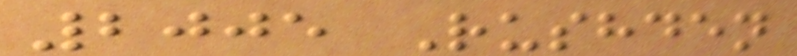2005 Rushden
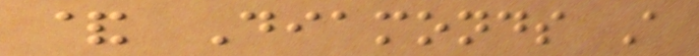& Diamonds A
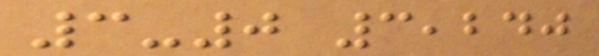3-0 3,240
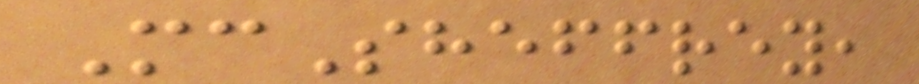McSheffrey,
